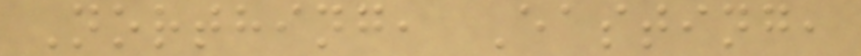Northing, Easting,
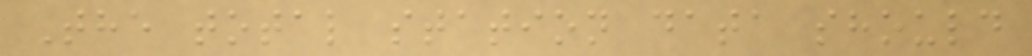The total station data should
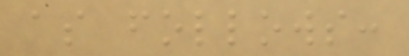as follows:
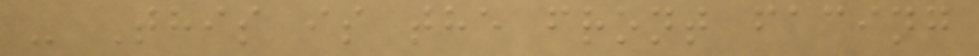- This is the front facing
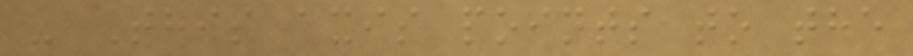- This axis points to the
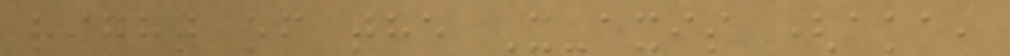right of the X-axis (aka,
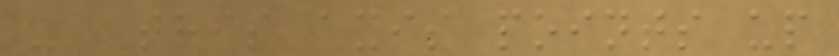- This axis points up
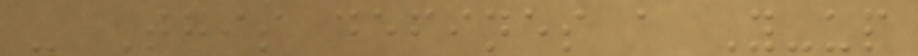- This defines a Y-up
